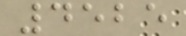4525
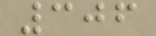306
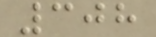308
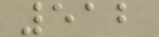512
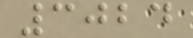3024
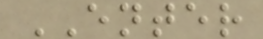ENTER
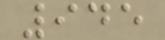945
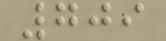709
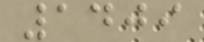1409
